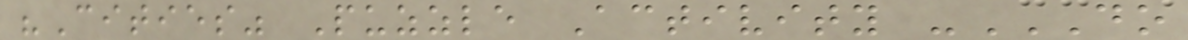"Cities" Puzzle Activity -DO
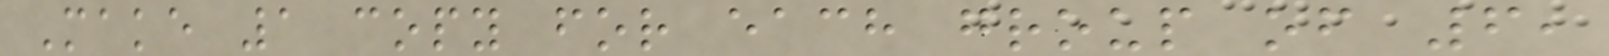Make 1 copy for each group of 6,
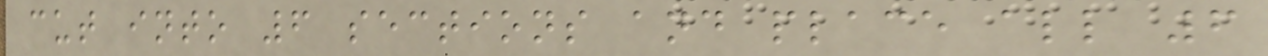cut into 6 sections and place all 6
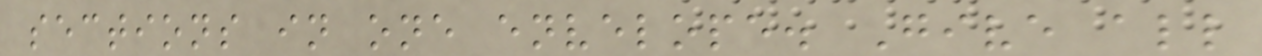sections in one envelope. Give all
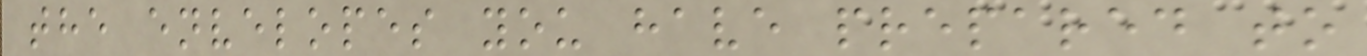the envelopes you have prepared to
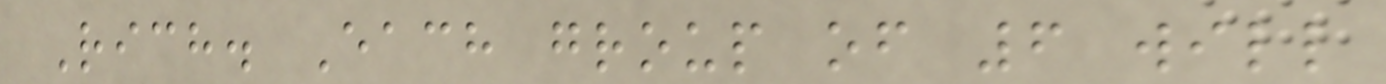Rich. Each group of 6 will
